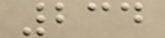234
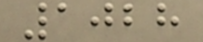1028
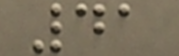41
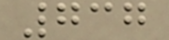737
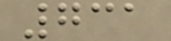731
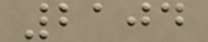2104
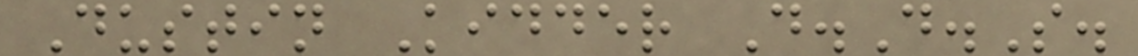Dustin Kidder D.D.S.
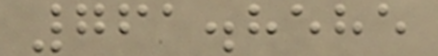761.8585
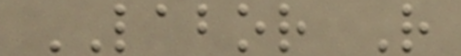LABOR R
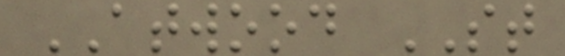ATWOOD ST
